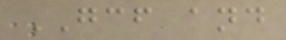GCF and
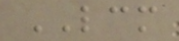LCM
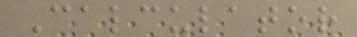Calculator
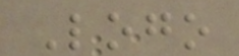Logo
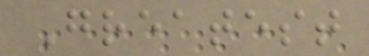Greatest
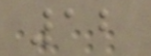12
